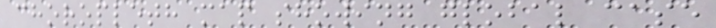choropleth map showing global case
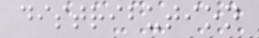distribution
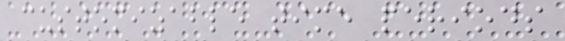customizable time periods
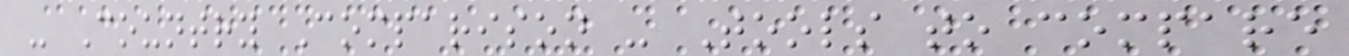- Country Comparison - Tools to compare
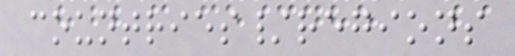countries/regions
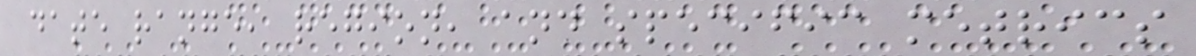date range, region, and specific metrics
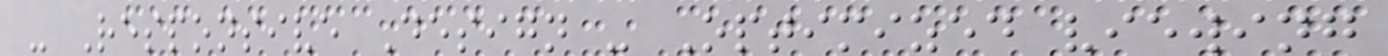- Responsive Design - Optimized viewing
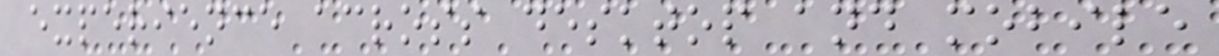experience across desktop and mobile
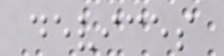devices
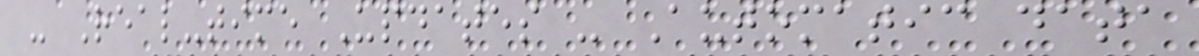- Real-time Updates - Automatic data
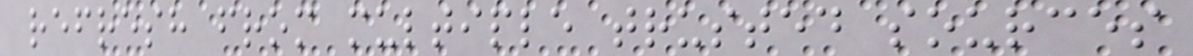refresh from multiple trusted sources
